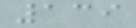139
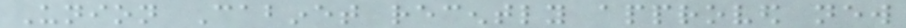Union Cabinet recently approved new
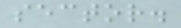sector.
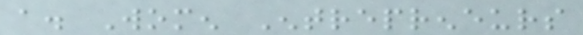a. Women Entrepreneurs
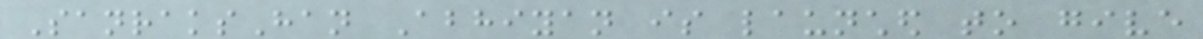SanraksHan Abhiyan is launched to give
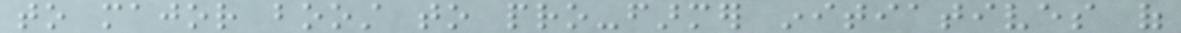to major boost to pro-farmer initiatives of
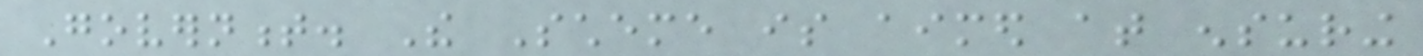Government. The Scheme is aimed at ensuring
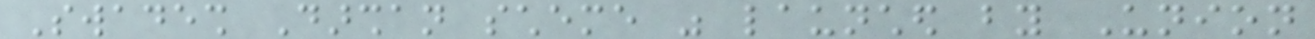Swadesh Darshan scheme was launched by Union
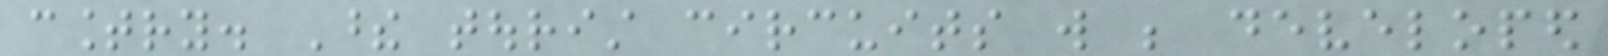country. These tourist circuits will be developed
